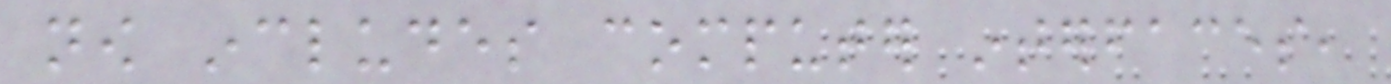now includes computer interfaces,
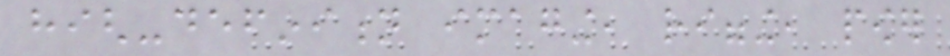high-definition imaging, rigging, power
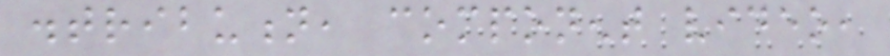distribution, component video,
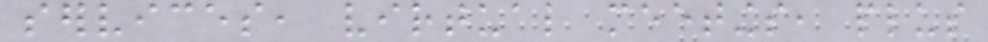services, virtual meetings, plus
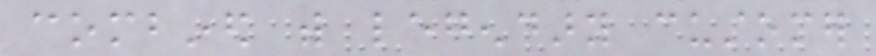combined with legendary customer
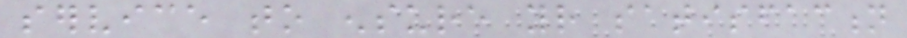service to ensure your satisfaction
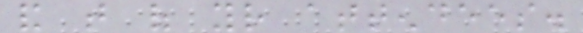and that of your attendees.
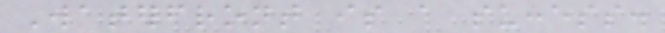Waterfront is a success.
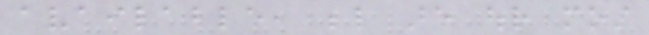available, below are our most
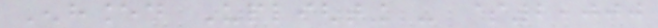Enhanced Uplighting - $2,000
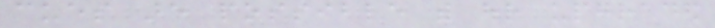cues are possible with our upgraded
